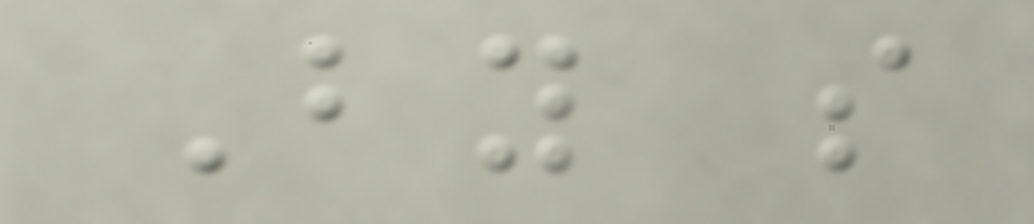By so
